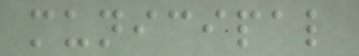municipal
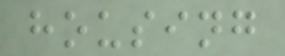housing
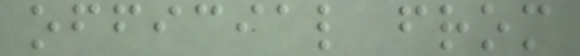official from
